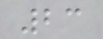23
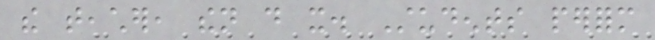the teacher, then do it. Students perform
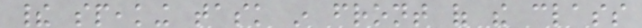their speaking task in front of the class
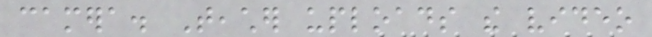camera. Teacher uploads the video
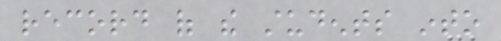record of the students into
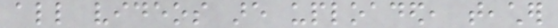all videos are uploaded, teacher
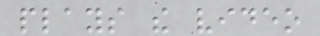plays the video
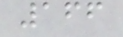166
